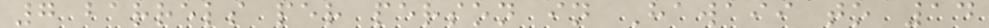7 barrels per person in Hawaii to 14
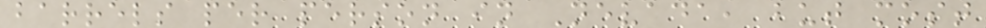barrels per person in Nevada, but most
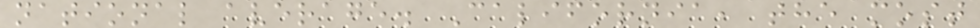national average. California, the most
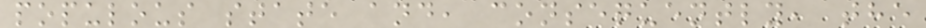populous state and, consequently, the
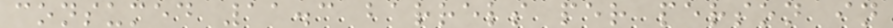consumed 11.3 barrels per person in
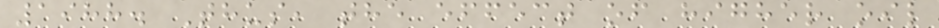1988. Thus, the effect of higher oil
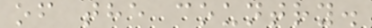of the country.
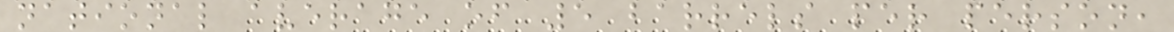national average of 5 barrels per person,
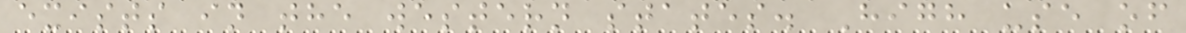exists in the western states. High use of
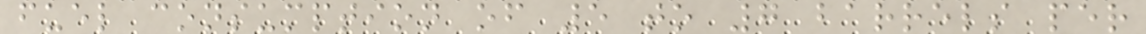fuel consumption of 5 to 7 barrels per
